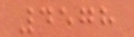4578
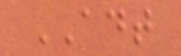ADT
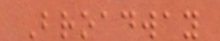Broadway
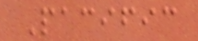Pacific
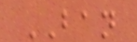BAN
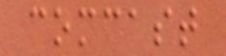comcast
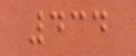434
